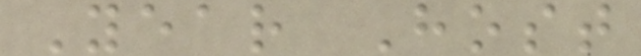Year Host
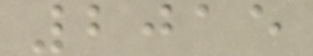2015
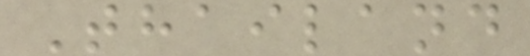Thailand
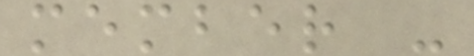member -
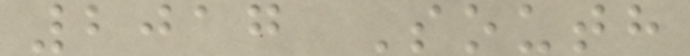2017 South
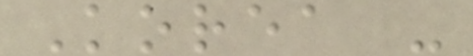Korea -
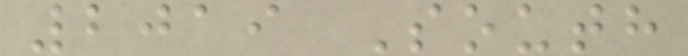2019 South
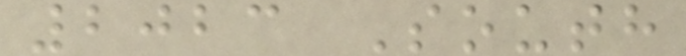2023 South
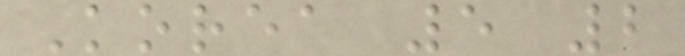Korea 5 2
